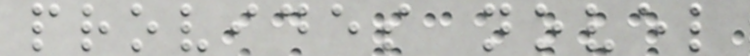provides novel
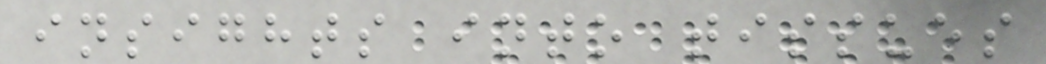insights into tissues
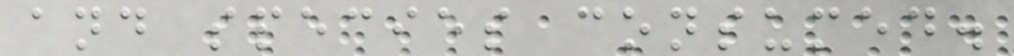and species consumed.
